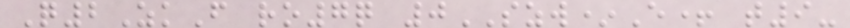Q2ZkF ro7q 0SZW*E+ t9-
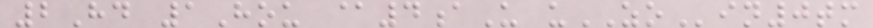2Hd 1Hou @4aU uZOin0tm
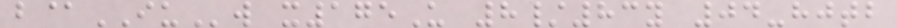b@IUw x175U 8/83y 04-hjtb
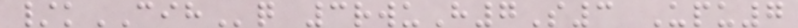/kCIHq 3rwuH7S3 Upu7
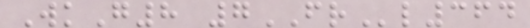WkG8 7FRl364
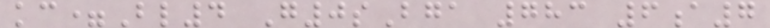kc=Bl4 G0sBga 783 6a7
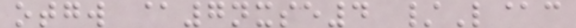otgw @7nxse4 /L@c
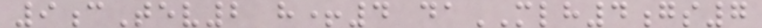9cTev2 h+4 daMLH4gs7
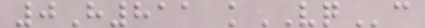0H811 kVQc
